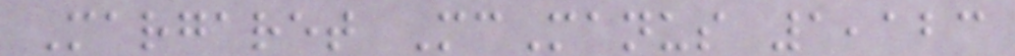Margaret McManus 1,123
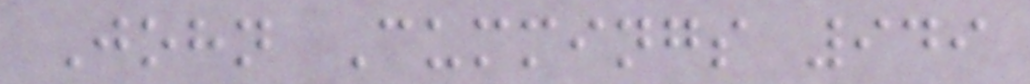John Cummings 949
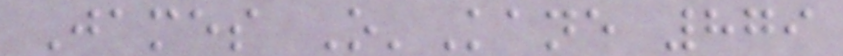James O'Kane 879
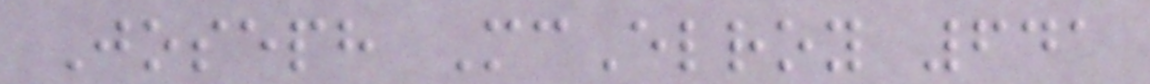Joseph McElroy 641
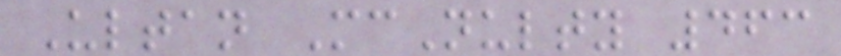Ultan McNulty 463
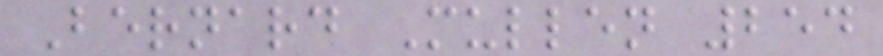Bernard Mullen 254
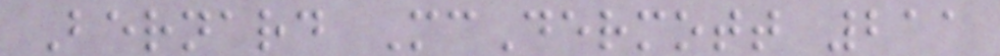Bernard McDermott 211
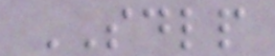SDLP
